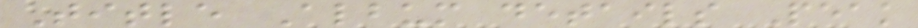Title Album details Peak
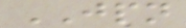JPN
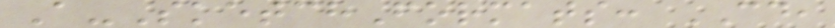A-SketchFormats: CD,
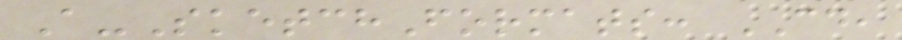A-SketchFormats: CD,
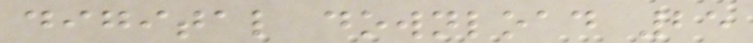digital download 25
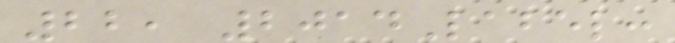22, 2014Label:
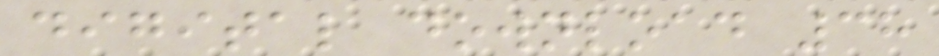digital download 38
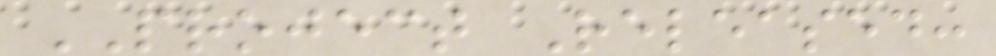PROJECT Released:
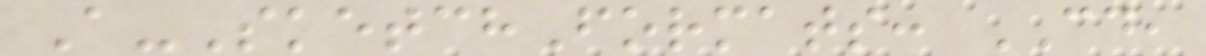A-SketchFormats: CD,
